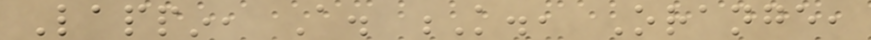Lappin, A. K., Orange,
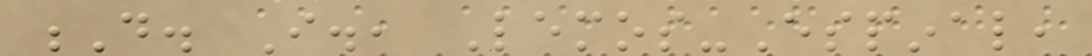D. I., Lemos-Espinal,
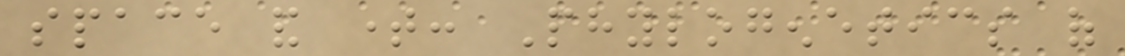space and time: Phylogenetics of
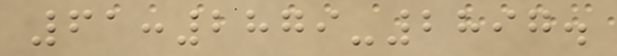61:2879-2897.
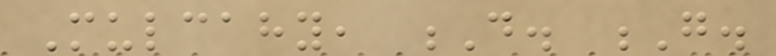Mulcahy, D. G.
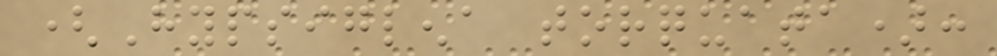(Hypsiglena torquata):
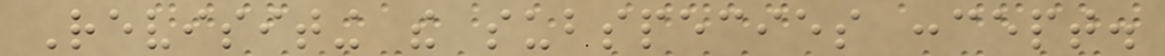Revisiting the subspecies concept.
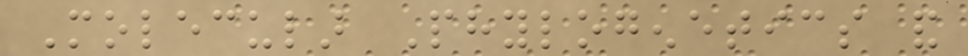Molecular Phylogenetics and
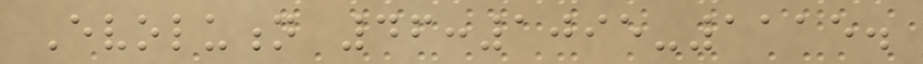Evolution 46:1095-1115.
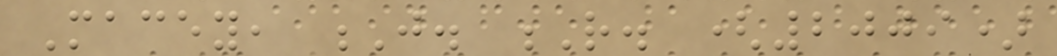Macey, J. R. (2009)
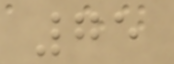75
